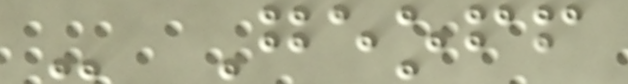- Geoff
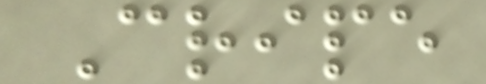Cripe
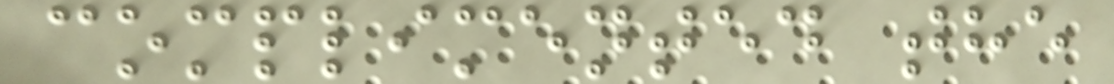complimented the
